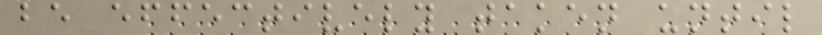be effectively taken until
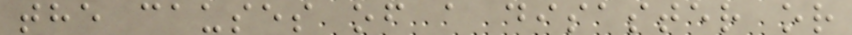the causes of a disaster or
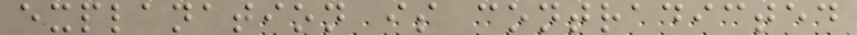explanation is contradicted
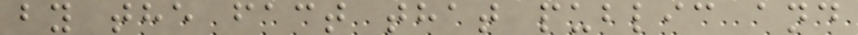by the fact that public and
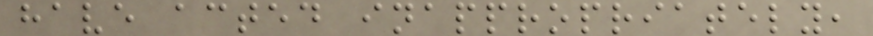have acted inappropriately,
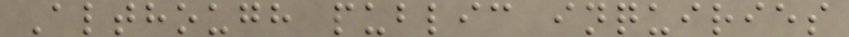Although public inquiries
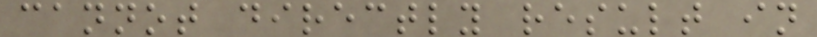cannot directly result in
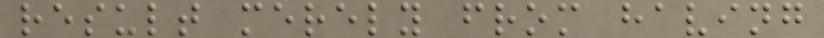result merely from having
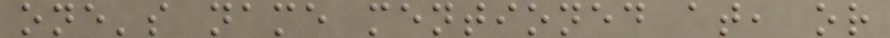one's name mentioned at, or
